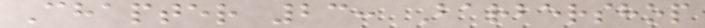Chapter 23: Barbershop
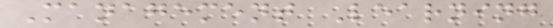Management Learning
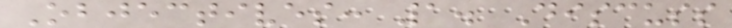Objectives: 1. Discuss
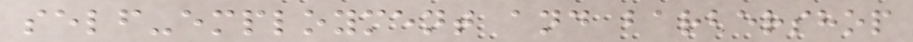self-employment and barbershop
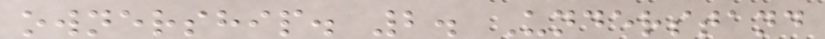ownership. 2. Understand
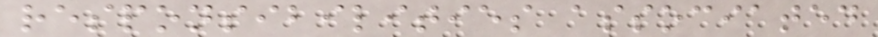responsibilities associated
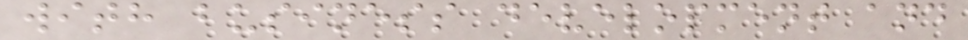with business development and
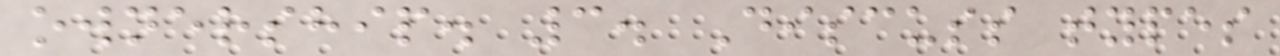ownership. 3. Discuss types
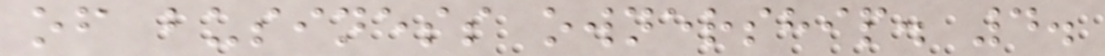of business ownership. 4.
